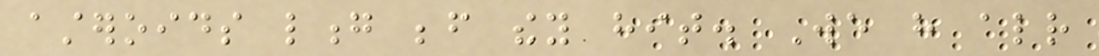asteroids long before they hit. We have already
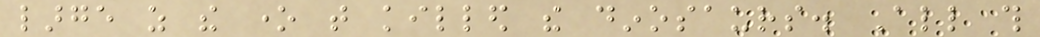large as the one that killed the dinosaurs. All this
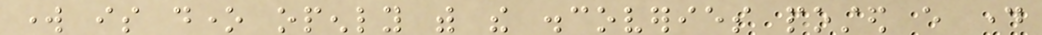work is done openly with the discoveries posted every day
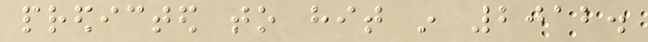predicted to hit in 2012.
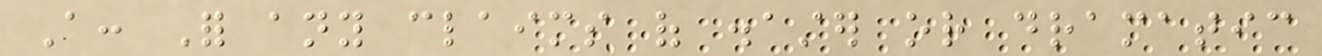A: For any claims of disaster or dramatic
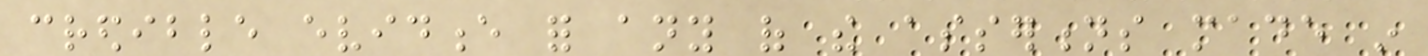credible evidence for any of the assertions made in
